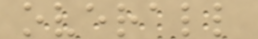overall
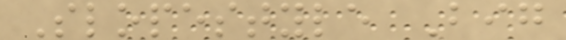Slopestyle Big
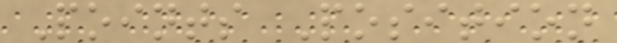Points Position
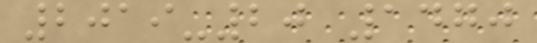2019-20 1470
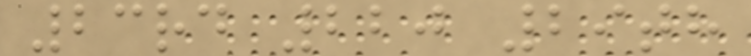23rd 220 29th
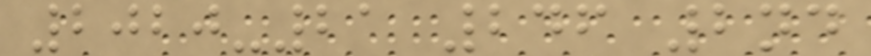2020-21 246 2nd
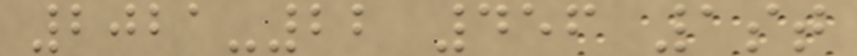2021-22 456 1st
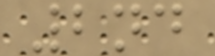2nd
